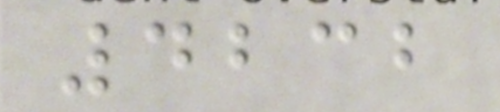4232
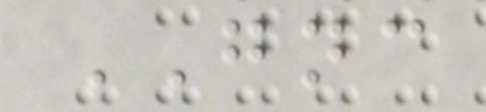GNC
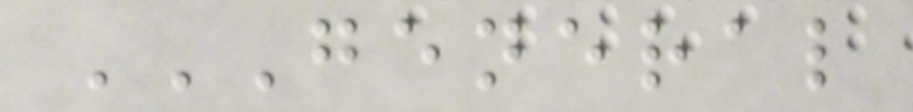GENERAL
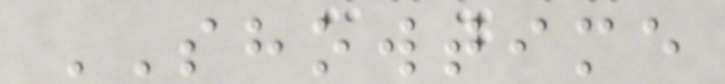SHOWTIME
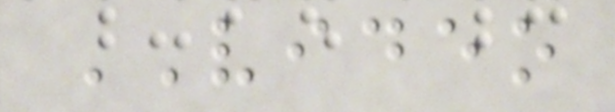VIDEO
